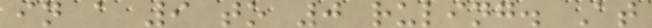in a 9 to 0 ruling. At
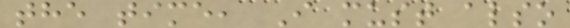the time, I must also
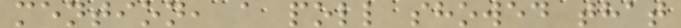mention, a poll showed that
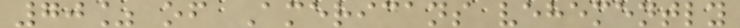70% of Americans vehemently
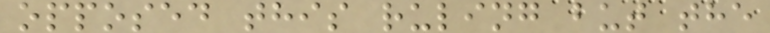opposed this ruling but the
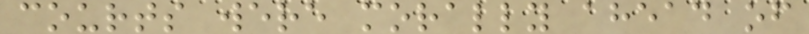courts were morally ahead of
